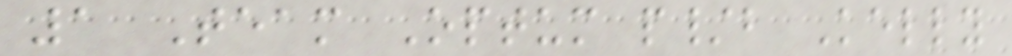1 Team Optum p/b Kelly
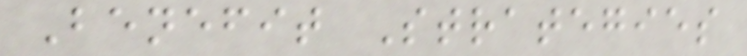Benefit Strategies
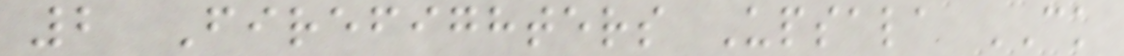2 Firefighters Upsala CK
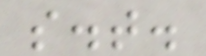s.t.
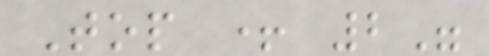Top + 2"
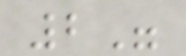2"
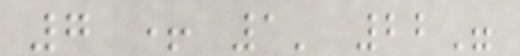7 + 1' 22"
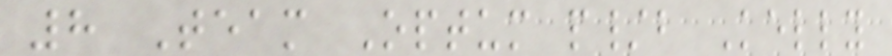8 Team Optum p/b Kelly
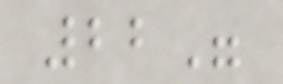22"
